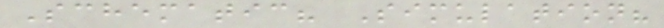Schematic? Simulation?
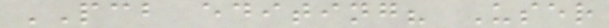PCB editing? User
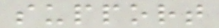support
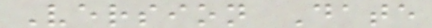Version Date
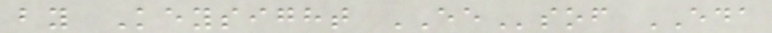by Keysight EEsof EDA
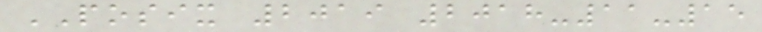POSIX 2019 2018-11-15
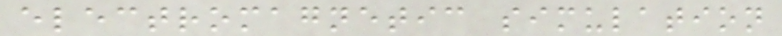electromagnetic simulation
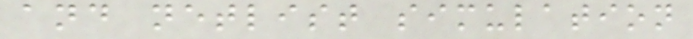and netlist simulation
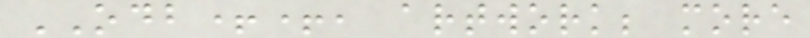ODB++, artwork; more
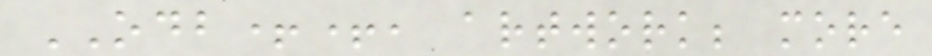ODB++, artwork; more
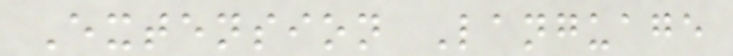Extension Language
